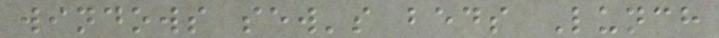windows sew's beds Lunch
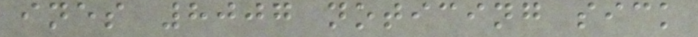ines 8007 noticing sick
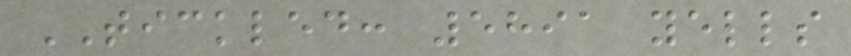TICKLED: 5891 yells
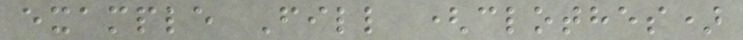example Fill (clothes)
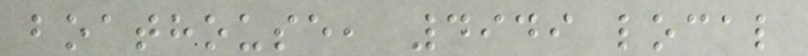boathouse, 4949 local
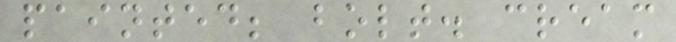painted; bolt. cream
